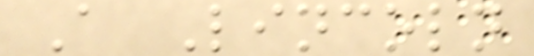A Lincoln
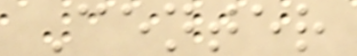Center
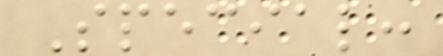Special:
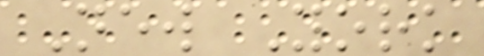New York
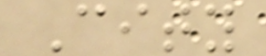City
